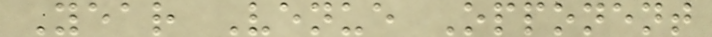Year Venue Opponent
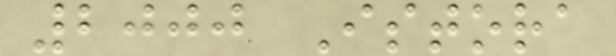2000 Istora
